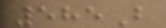585B
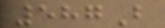587B
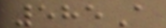585A
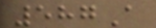587A
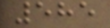585
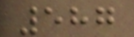587
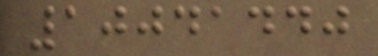10041440
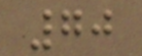70
